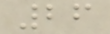26
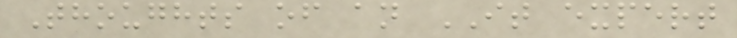Thoughts of an IT expert
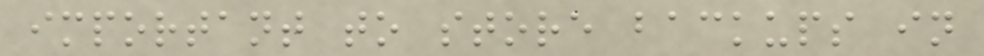important to store backups in
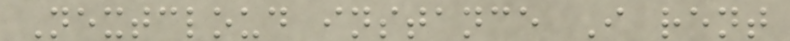Nextcloud instance I rent
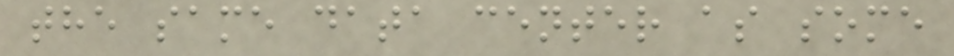the same data center as some
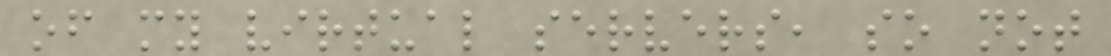of my virtual servers, so not
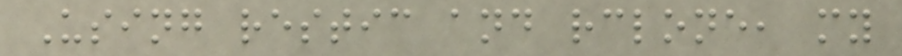Using restic and rclone, my
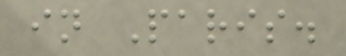in Paris.
